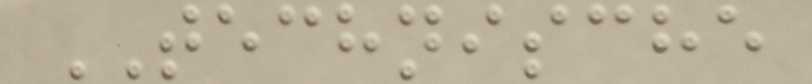TECHNISCHE
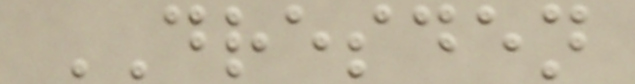DRESDEN
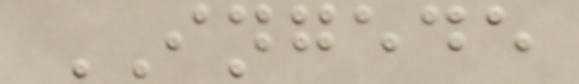INGEDE
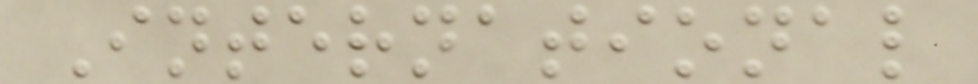International
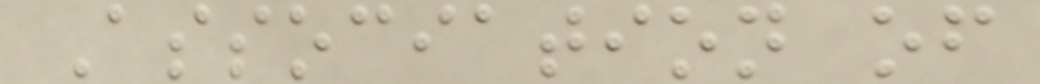Association of
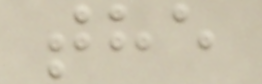the
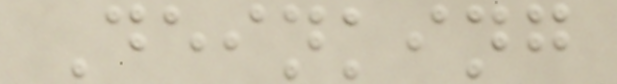Deinking
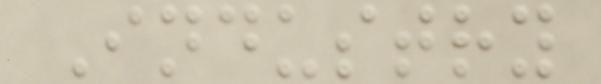Industry
